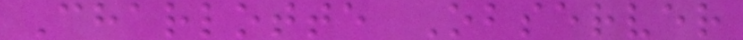Charlotte Observer
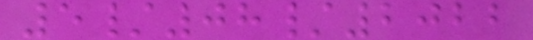5/08/2022
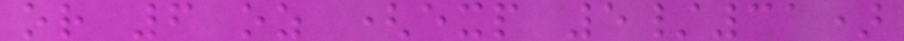or 6 oz (exp 5/31)
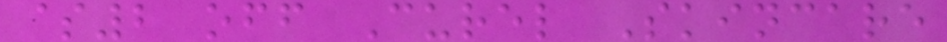$2 off Curel Skincare
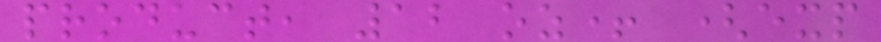product, 12 oz+ (exp
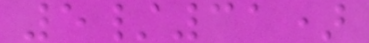5/31)
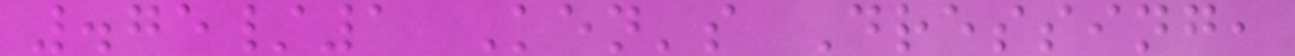.75/1 Ken's Dressing,
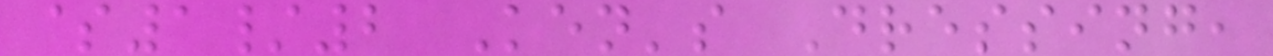$1/2 Ken's Dressing,
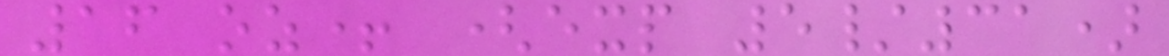16 oz+ (exp 5/31)
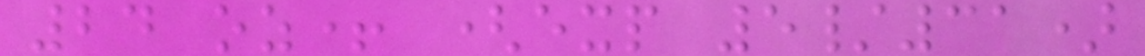24 oz+ (exp 5/31)
